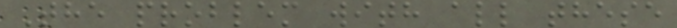The problem with all these
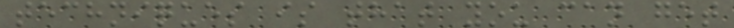techniques is that you can get
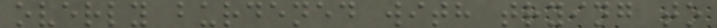overly burdened with trying to
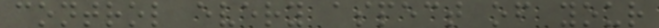control every aspect of your
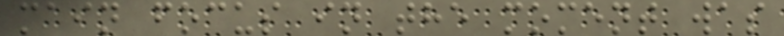main focus in the moment was
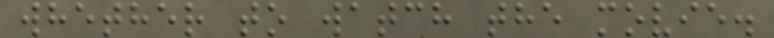whether to watch the movie.
